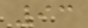93
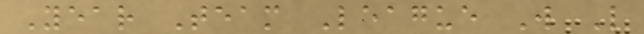Year Team League W L
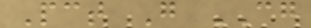Pct G CG
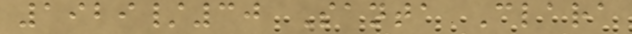1929/30 Santa Clara
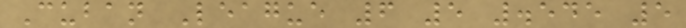Cuban League 6 5 .545 5
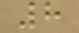8
